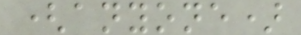(anyone)
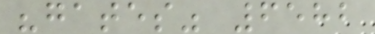"gates" 6582
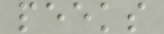peeks
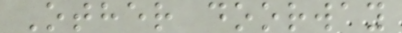Other doorway
